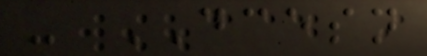- DCESN
